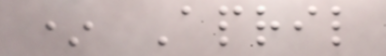* April
